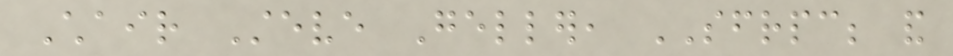Chair Steve Geller, SFRPC; and
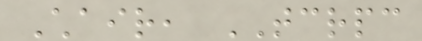Chair, TCRPC
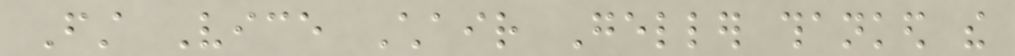First Vice Chair Geller thanked the
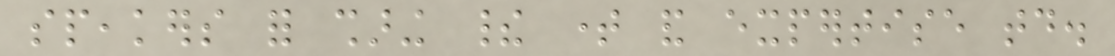speakers for sharing their time and expertise today.
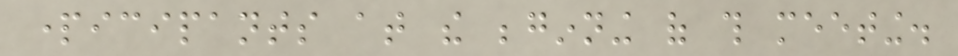participants at the beginning of this meeting.
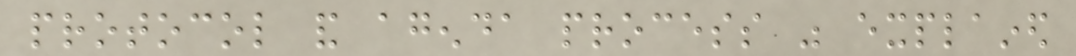protocol and agenda process was explained
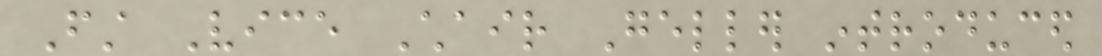First Vice Chair Geller introduced
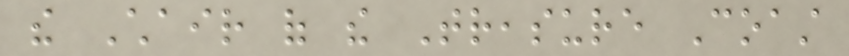the Chair of the Treasure Coast
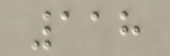118
